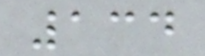134
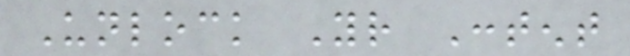Unlock Your Content
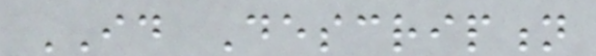ID Description
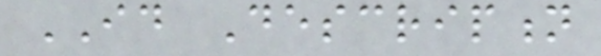ID Description
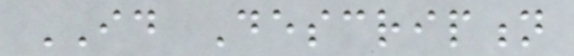ID Description
